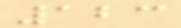123
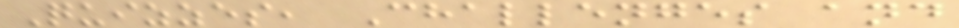Quizzes, Challenges and
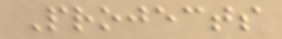Projects
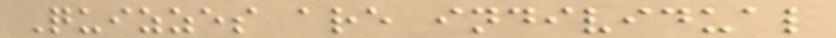Quizzes are individual
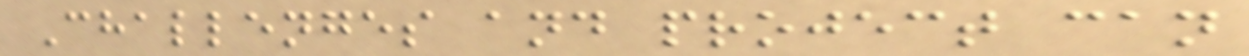Challenges and project can
